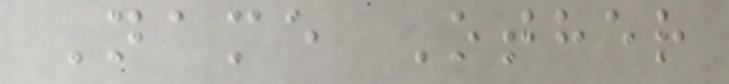Name Other
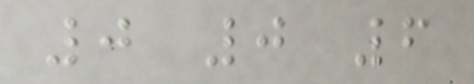0 0 6
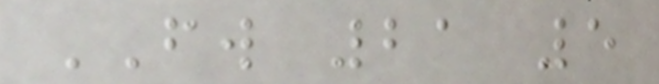FW 21 5
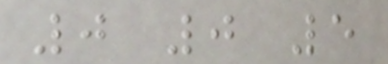0 0 5
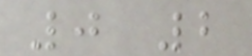0 2
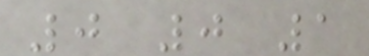0 0 1
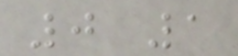0 1
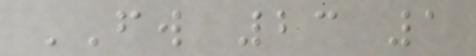FW 23 1
